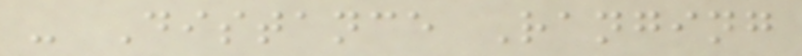- Distance Ranging
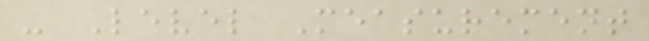- Level Measurement
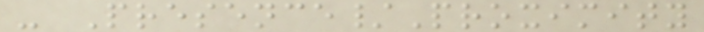- Presence/Proximity
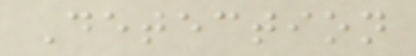Detection
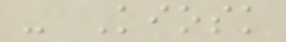- Kiosk
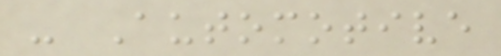- Automotive
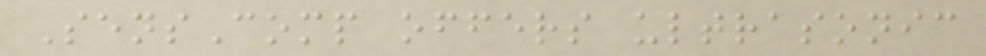SensComp offers ultrasonic
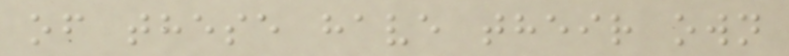of these have their own
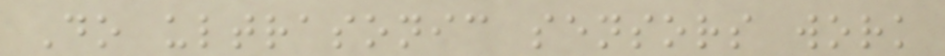Do ultrasonic sensors work
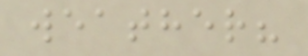weather?
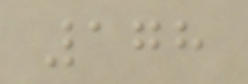178
